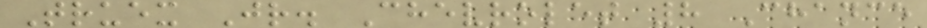Truex Jr. Chevrolet 8 Chance
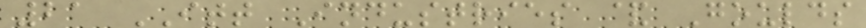21 ITT Industries & Goulds
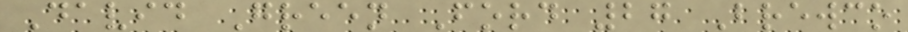David Green Ford 27 Brewco
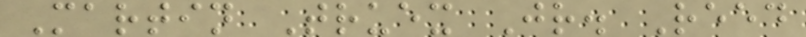Martin Truex Jr. Reed
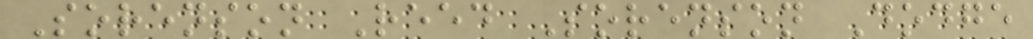Sorenson Reed Sorenson Dodge
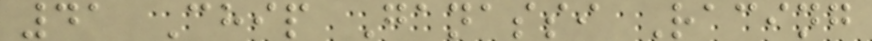41 Chip Ganassi Racing
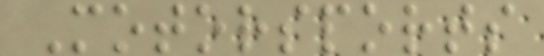Motorsports
